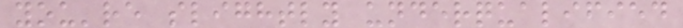you're slightly underqualified
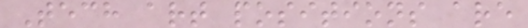Tech art positions are
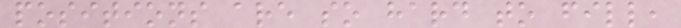positions are so hard to fill,
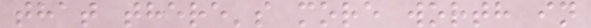that there's more worth in
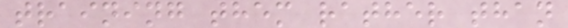training them rather than
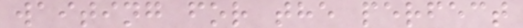waiting for the perfect
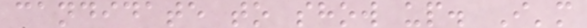candidate to show up. I'm
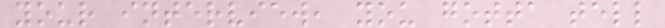your interview, you gotta tell
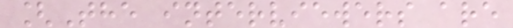[The interviewers are
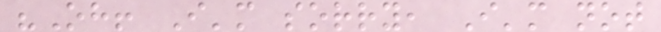"Oh! I'm sorry, I'm not
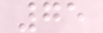75
